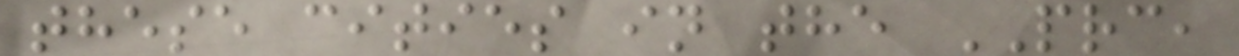these cities in the PRC,
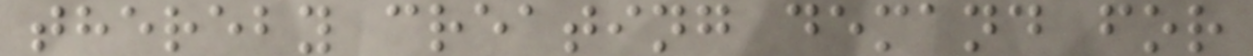thereby creating demand for
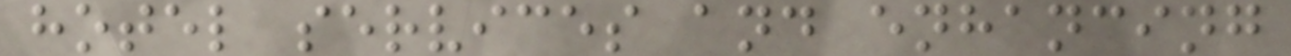hotel services and enhancing
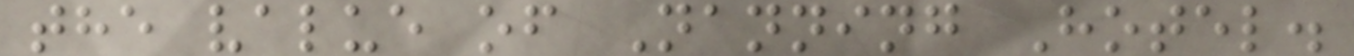the value of Nanning Hotel.
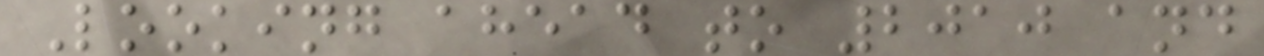Looking ahead to 2010 and
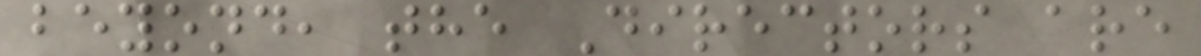beyond, the Directors are
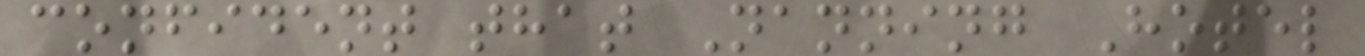confident that Nanning Hotel
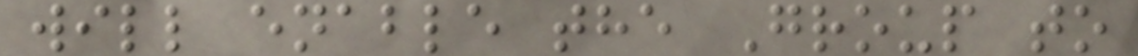will enable the Group to
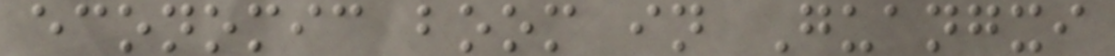economic boom in Guangxi
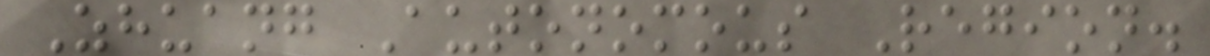Zhuang Autonomous Region.
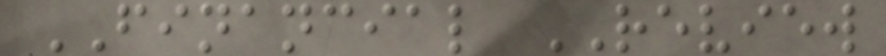FINANCIAL REVIEW
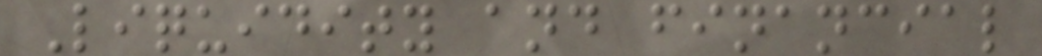Liquidity and financial
